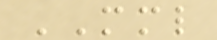MML
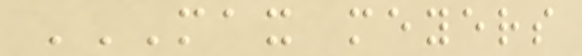MAX MEYERS
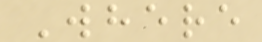Where
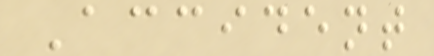Accident
